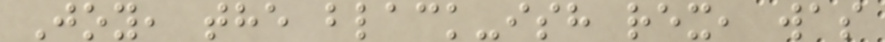Joy, the black-ish rex, was
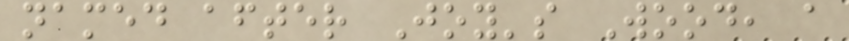named after Joy's Wood, a
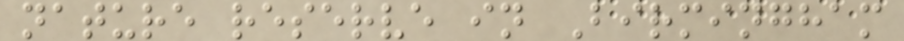nature reserve in Birmingham
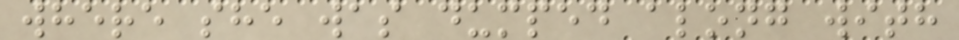where she was dumped along with
